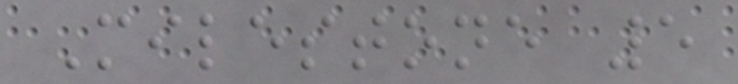Milestone 5
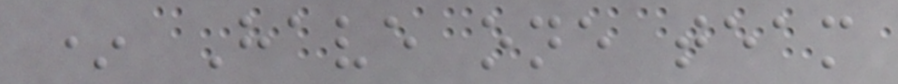* Have one team
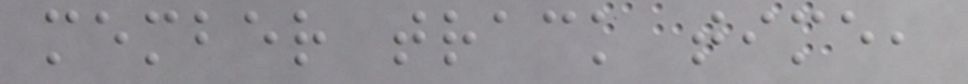member track time,
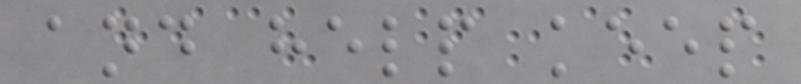and help keep
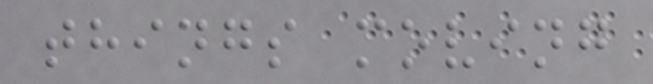things moving
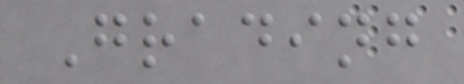Grading
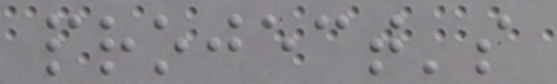project's
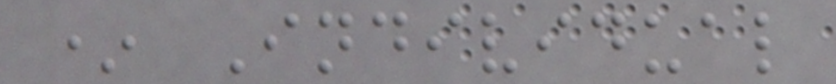* Individual
